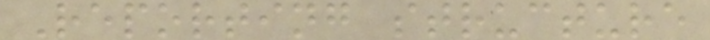Reporting structure
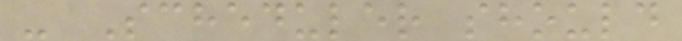- Scheduler should
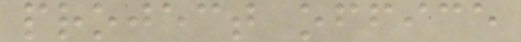project office
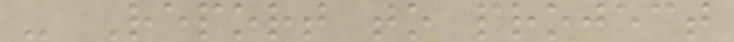- Report to project
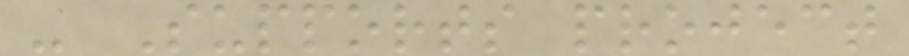- Supports project
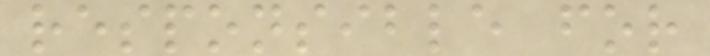responsible for
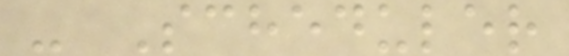- Scheduler
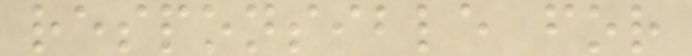responsible for
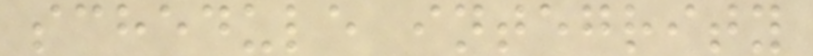schedule integrity
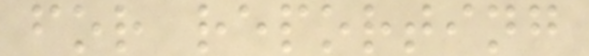for reporting
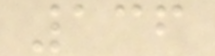136
